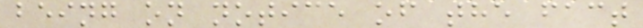being on notice of the fact
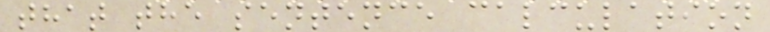that the sentence calculation
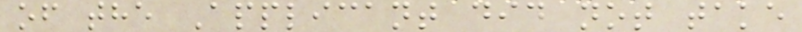of the Applicant did not take
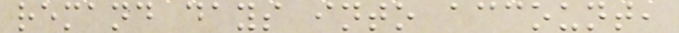remand days into account,
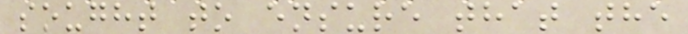sought to ensure that the
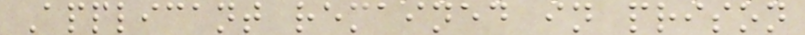Applicant remained in prison
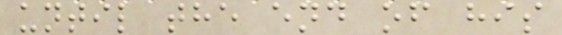until the end of his
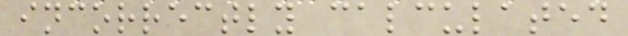incorrectly calculated
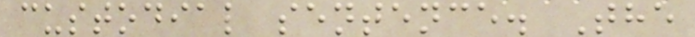custodial sentence. The
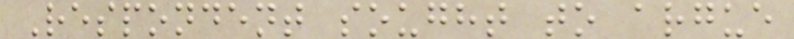Respondent sought to argue
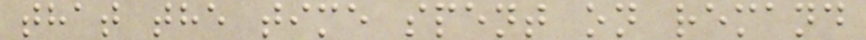that the time spent on remand
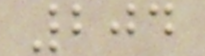204
